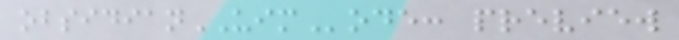obsidianUIMode: preview
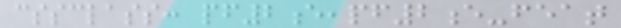cssclass: pf2e,pf2e-feat
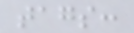tags:
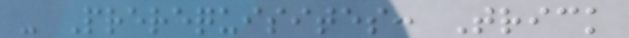- Prerequisites: Trick
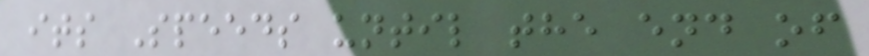its Speeds until the end of
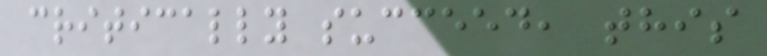critically succeed, this
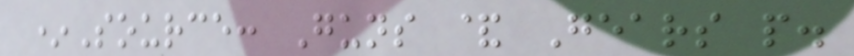*Source: Guns & Gears p.
